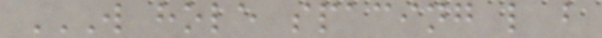W HOLE SPACING L B
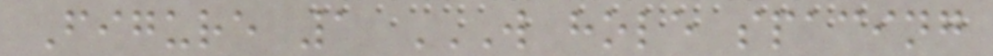Figure 1 W HOLE SPACING
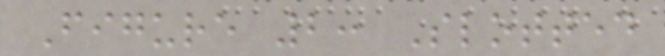Figure 2: Slotted
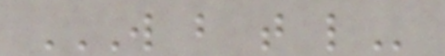W B T L
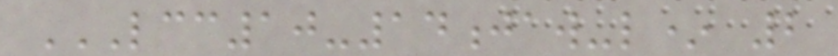LCC10-14JAW-L* 2
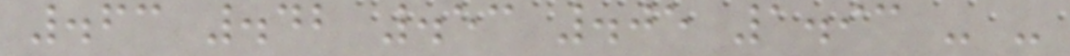.63 .42 .53 .05 1.93 - -
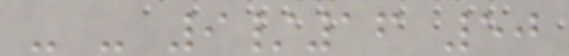- - 9/16 50
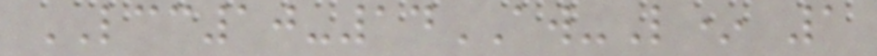LCC10-14AW-L* 1
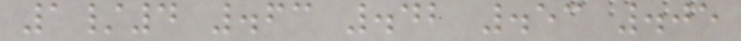1/4 .63 .42 .53 .05
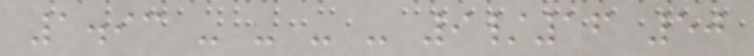1.93 - - - - 9/16 50
